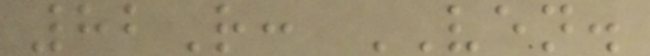82R: VEN.
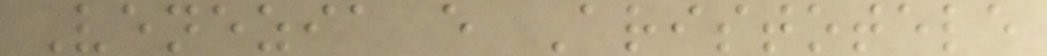Venezia e Aristotele
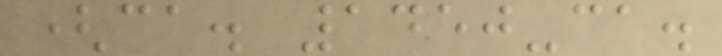(ca. 1450-ca.
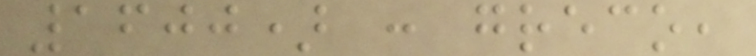1600) : greco,
